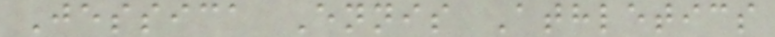Jessica Ennis Athletics
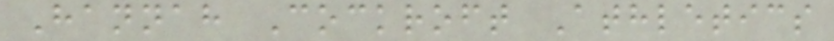Hannah Cockroft Athletics
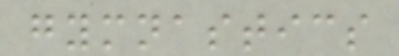gymnastics
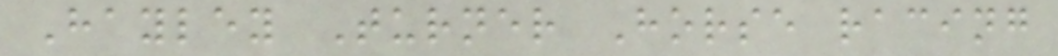Hayley Turner Horse racing
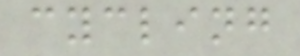cycling
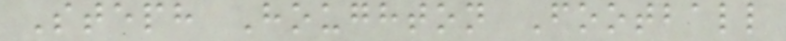Steph Houghton Football
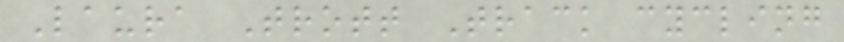Laura Trott Track cycling
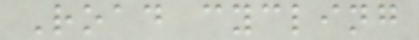Road cycling
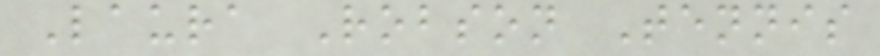Laura Robson Tennis
